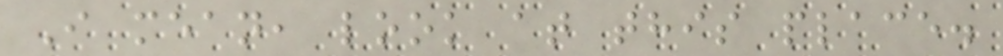I mean, look at this place.
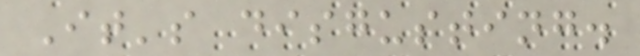It's disgusting.
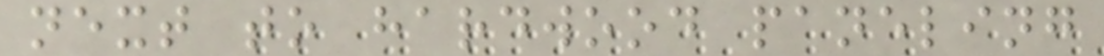next to hardwood paneling
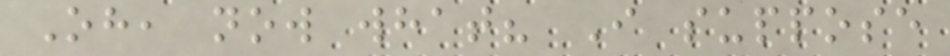Oh, now what? I suppose
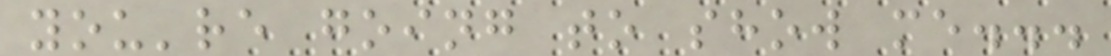you're going to show me...
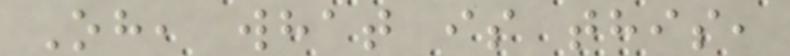Oh, what is this,
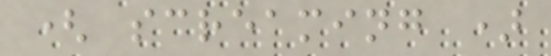( screaming )
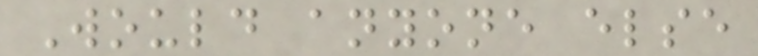Would anyone else
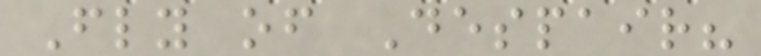Fly of Despair?
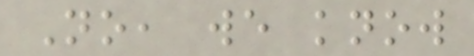No, we know
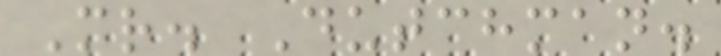Mr. Dutchman.
